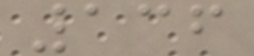136
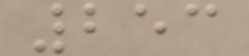253
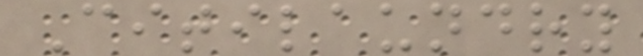Citilaundry
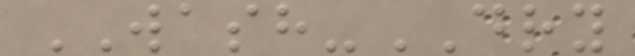WASH-DRY
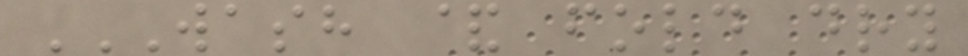WASH & FOLD DRY
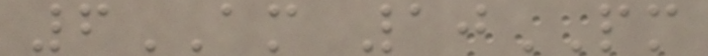6AM 10PM
